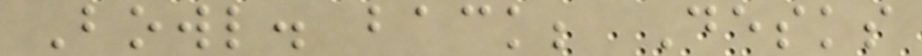Bowl. back; Desks
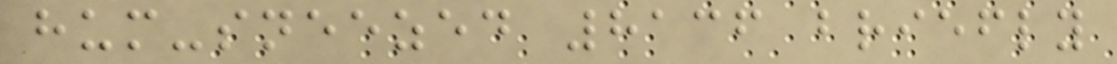hum-sneezed 8136 briefly
